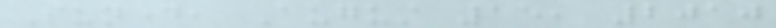Sunday, August 15, 2010
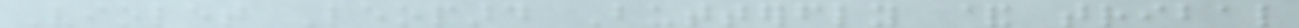Violet Leopard Butterfly & tribal
